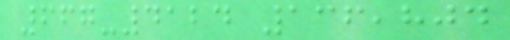667-4124 136,804
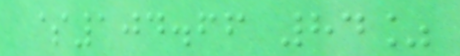$104.66 84%
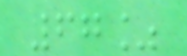67%
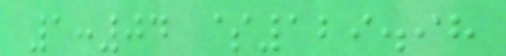1:04 $129.98
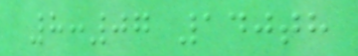8:07 140th
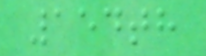154th
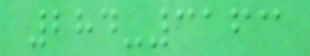284-3163
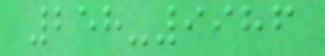258-9986
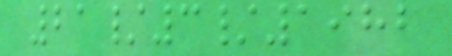21/3/1982
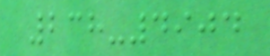238-4904
